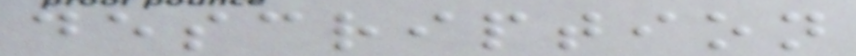description
